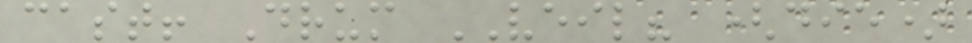cast! Drum VEIL? (die)
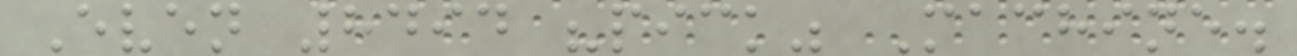Even 8494 "pick" Machine.
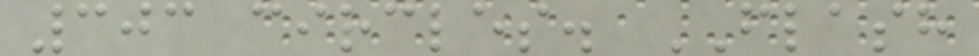303 circles. FLASH
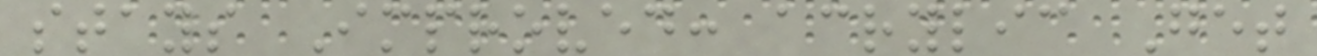stays Improved: acrylic Get
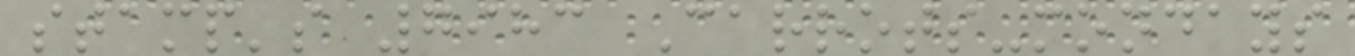stamp's 7983 Carrots-mondays
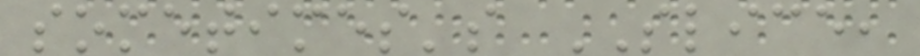sometimes's SLICE,
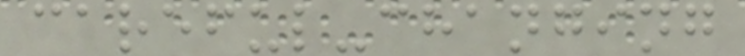careful-changing
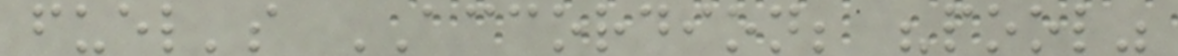fuel's ACCORDION; "pool"
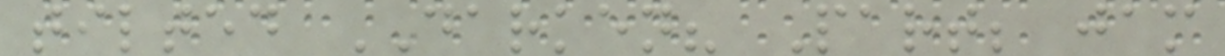tilted DARKEN? Part; jam
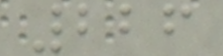226
